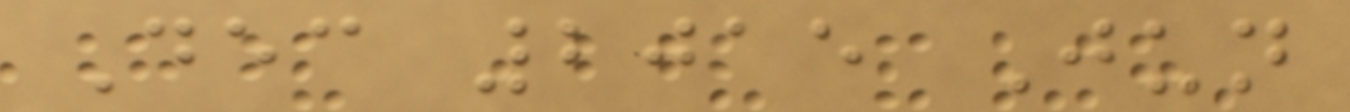Dec 2015 Jun
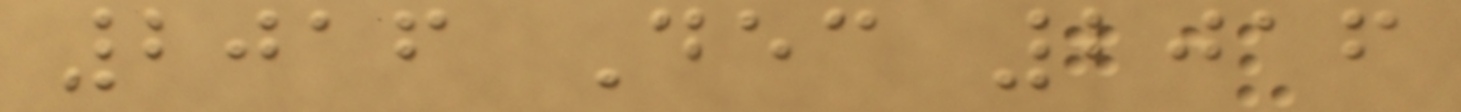2016 Dec 2016
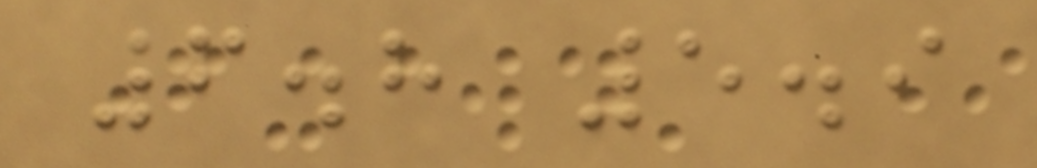6.8 5.9
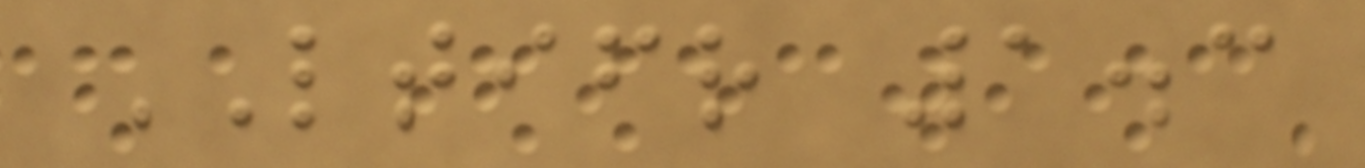LTIFR 1.3
